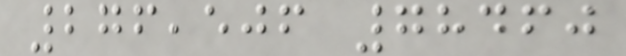276,506 78460
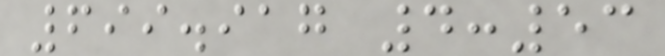699.917 4:53
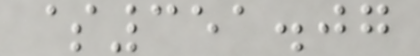$351.07
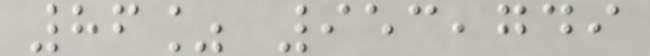86% 953,749
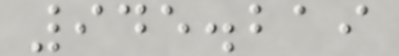945.219
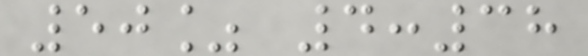50% 4:38
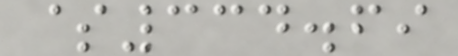$334.69
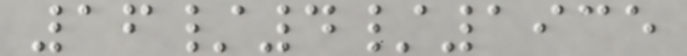16/4/1935
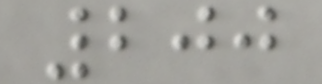200
